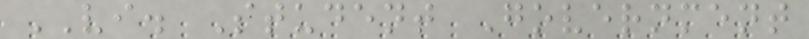VI. Student Government
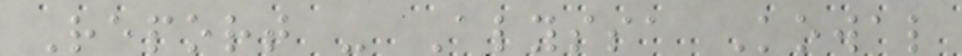Report - Alyssa Kowal
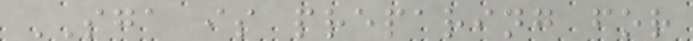SGA is preparing for
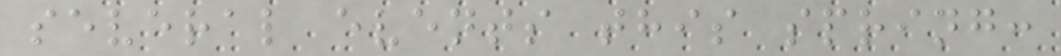several events this spring:
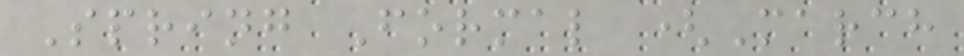Spring Formal (March
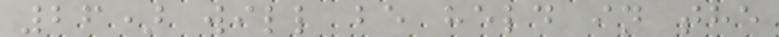26) will be held in the
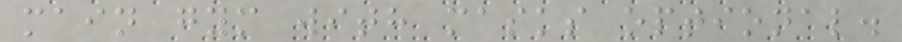main gym with masks optional.
